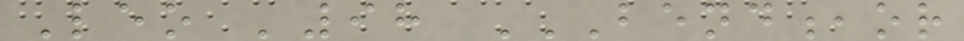Leo '98 BEND,OR
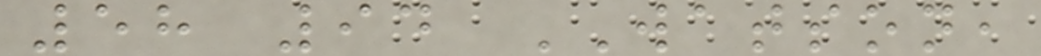58 94 WATSON,
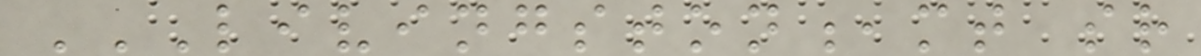LIVINGSTON,MT SR
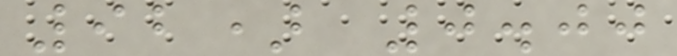92) 0.00
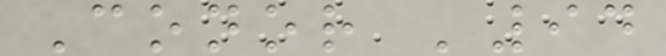Conor '94
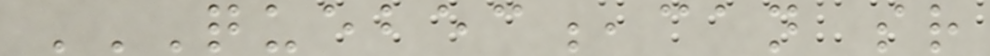QUEBEC,CAN SR
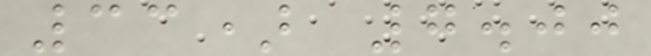33) 7.00
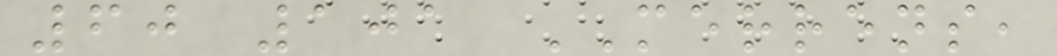60 101 MERRENS,
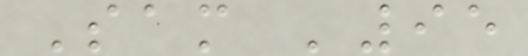Sam '95
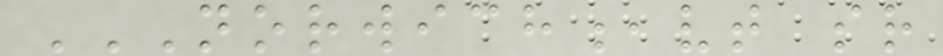NORWICH,VT SR
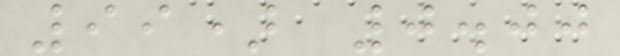99) 0.00
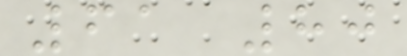61 80
